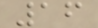16
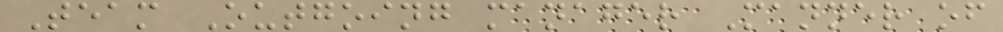Team Outgoing manager Manner of
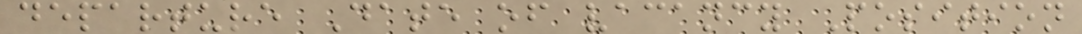departure Date of vacancy Position
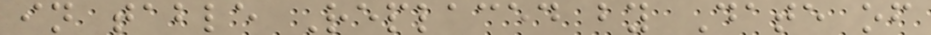in table Replaced by Date of
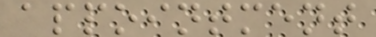appointment
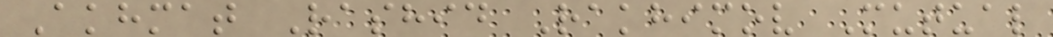Akhmat Rashid Rakhimov Mutual
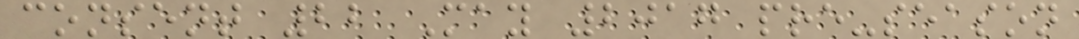consent 22 May 2017 pre-season
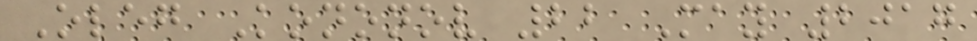Oleg Kononov 22 May 2017
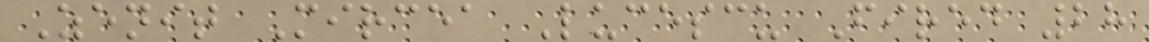Zenit Mircea Lucescu Fired 28
